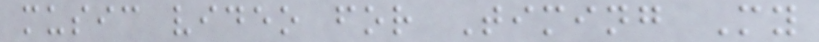music video for Timing My
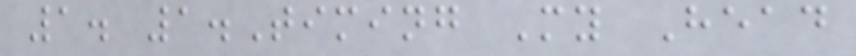1. 1.Timing My Head
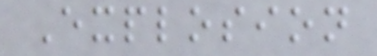Explosion
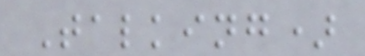Talking)
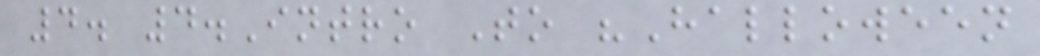4. 4.Intro To "Halloween
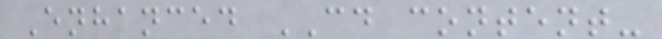Enhanced CD content-
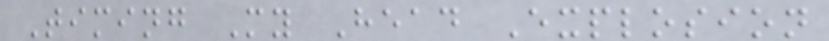Timing My Head Explosion
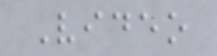Video
